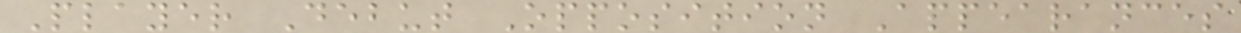Player Debut Opposition Appearances
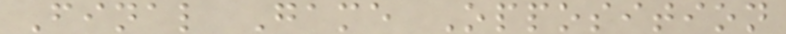Final Game Opposition
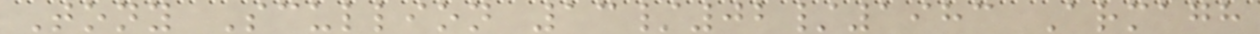Tony Scullion 13/02/1983 Armagh
